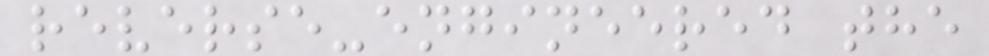reverse-engineered the
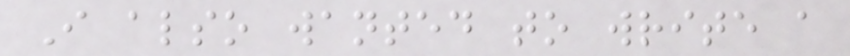I also wanted to write a
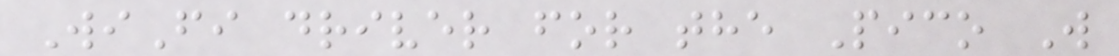WiFi driver for the Pico W
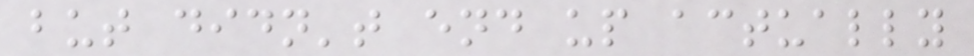but didn't end up actually
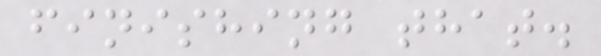finishing that.
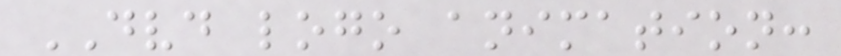DVD logo animation:
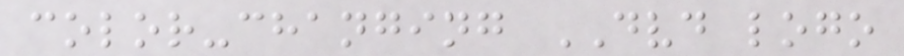color-changing DVD logo
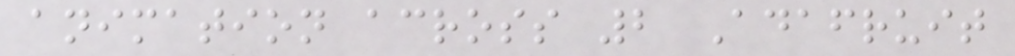animation across 2 Adafruit
